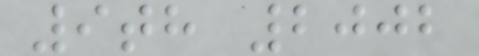9th 2002
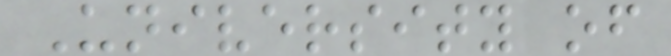University of
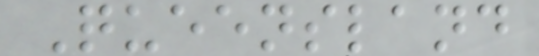Queensland
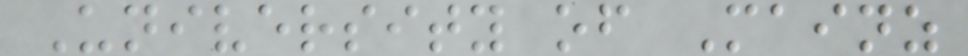University of Mainz
